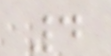4
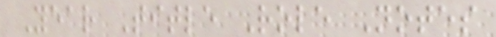Year Title Role Notes
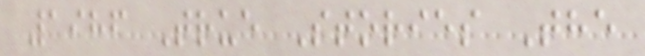1986 True Stories The
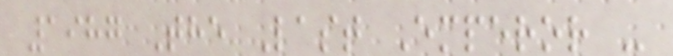1987 The Last Emperor -
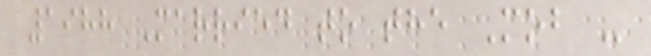1988 Married to the Mob -
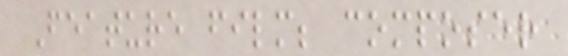Feature film; composer
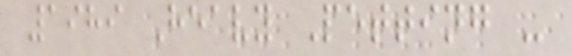1989 Heavy Petting -
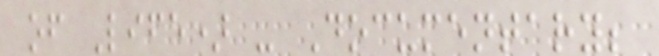of Life) - Documentary;
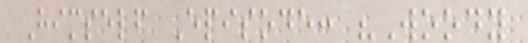Himself Episode: "Woody
